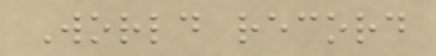World record
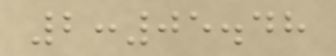2:05.48
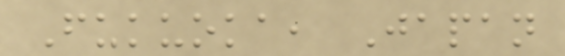Fukuoka, Japan
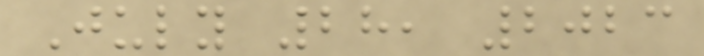July 28, 2023
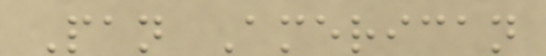Pan American
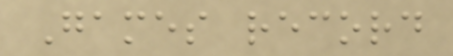Games record
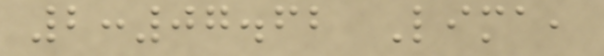2:07.62 Lima,
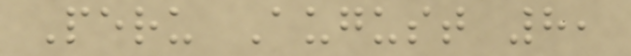Peru August 8,
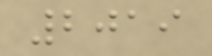2019
